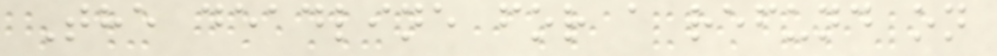The deadline for a refund on
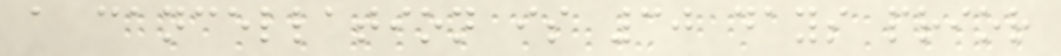a cancellation is 30 days prior
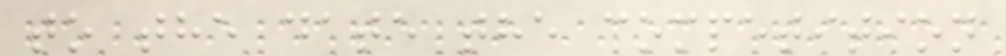to the date the competition
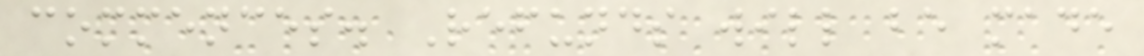commences. Refunds will be made
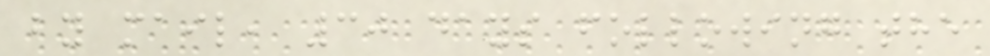by mail, 30 days following the
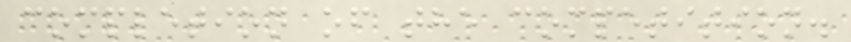completion of the competition.
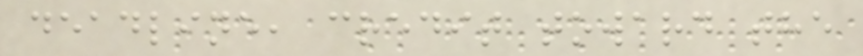deadline, credit toward the
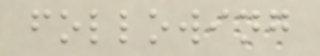following
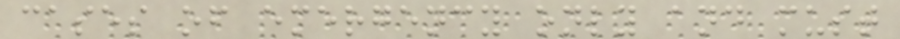cases of emergency only and must
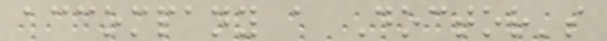accompany a Doctor's
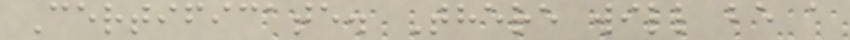Certificate. There will be a
